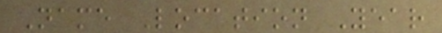Name Location Year
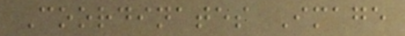Coordinates Image
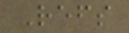Refs
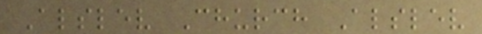Alslev Church Alslev
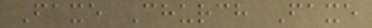Faxe Church Faxe
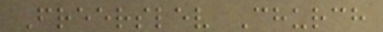Freerslev Church
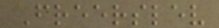Freerslev
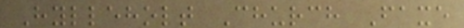Hylleholt Church Faxe
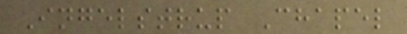Ingelstrup Chapel
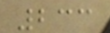233
